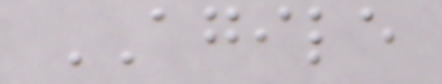AGILE
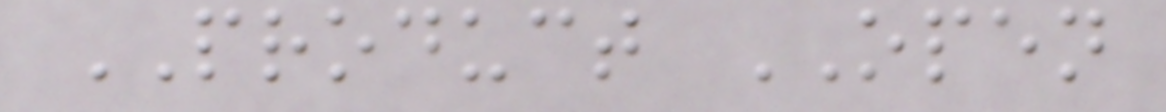PRODUCT OPEN
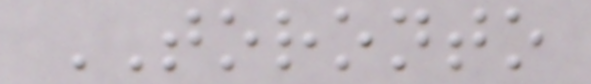TORONTO
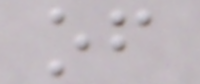of
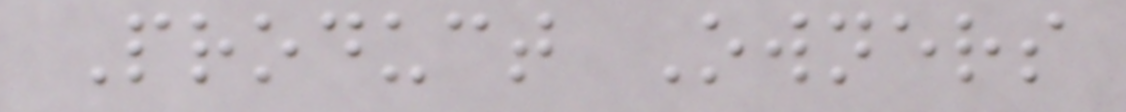Product Owners
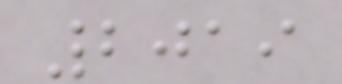2019
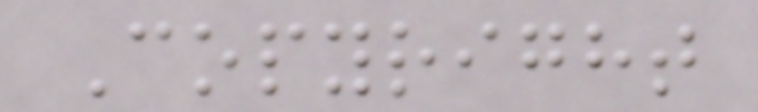Copyright
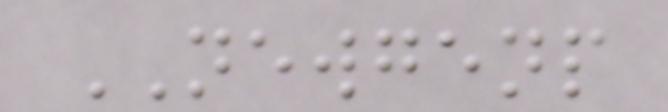NEWGENP
